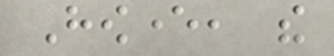However, the
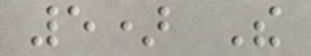5) The
